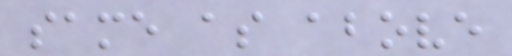same as above
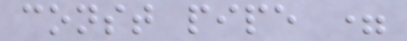const pipe =
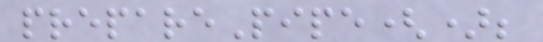preparePipe();
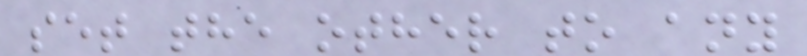set the other to any
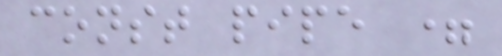const pipe =
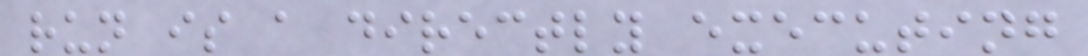run is a directly executing
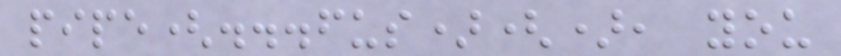pipe(...fus)(), you
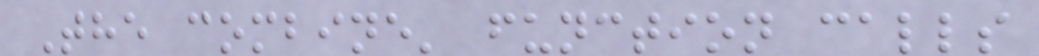The combine' function calls
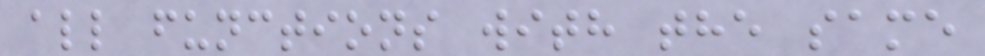all functions with the same
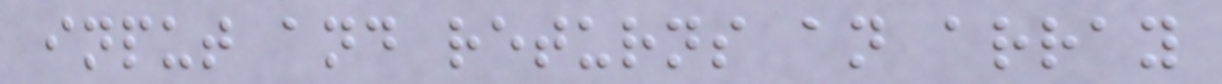input and returns an array
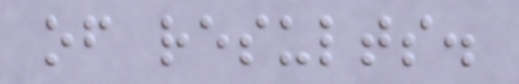of results.
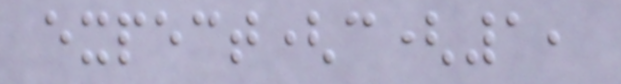expect(c(1,
